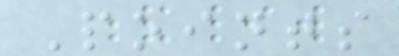Points
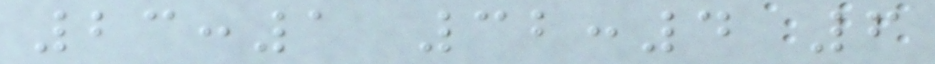23:1 32:4 6
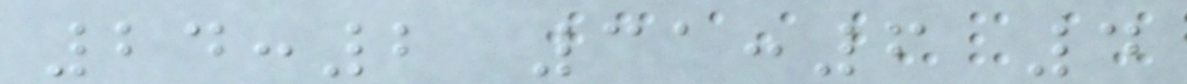24:2 31:6 4
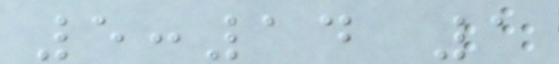5:14 1
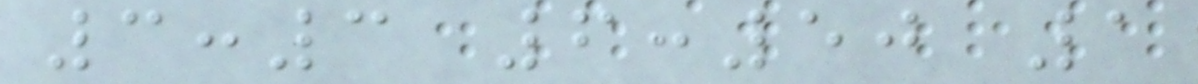3:3 6:50 1
